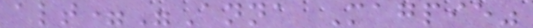alt="Anna Magpie"
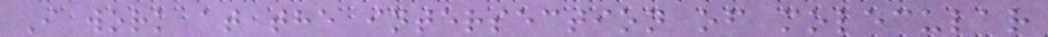I work at the intersection of molecular
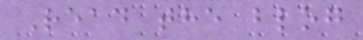Read the blog
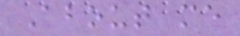About me
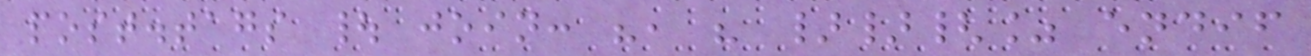post.tags | join: ", " }}{% endif
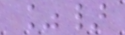%}
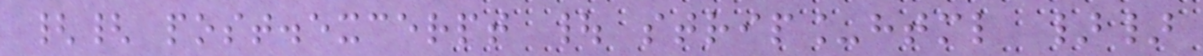{{ post.excerpt | strip_html }}
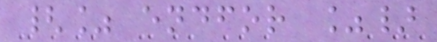{% endfor %}
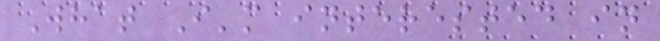What I'm interested in
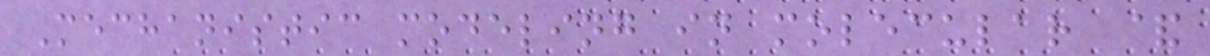Mechanistic modeling in molecular &
